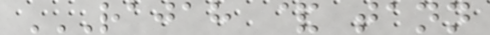RAJAH & TANN
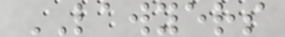LAWYERS
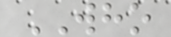WHO
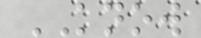KNOW
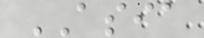ASIA
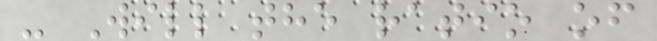- Will the ratio of
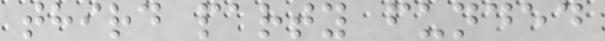third party funded
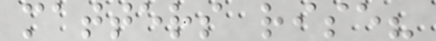matters rise?
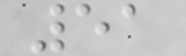51
